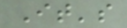It's
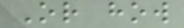Or how
